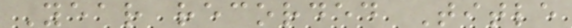Year recorded Title
